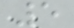5
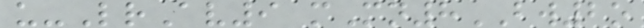u-LrAv9 mMn8BW2o
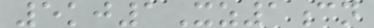5kj1Xz1cn
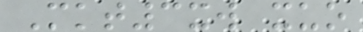Mkt3xw xuo
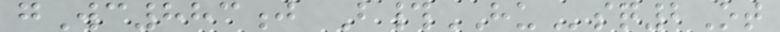gWc883j B#HUsq2Ot
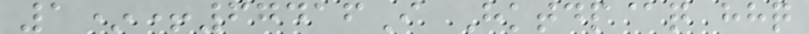1*+67416I Hktdp@q hhq
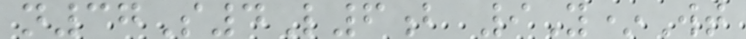n37S4L6b 9Y*Wt
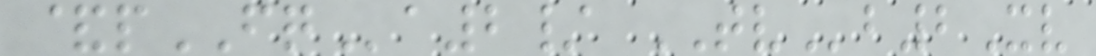&pFQa2/ TVb2Xv
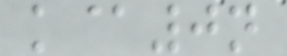k@0n
